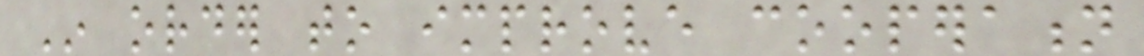In order to improve cooperation
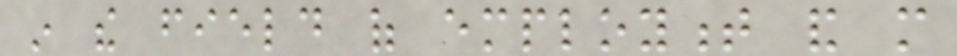in the field of employment and more
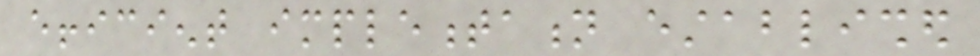efficient implementation established
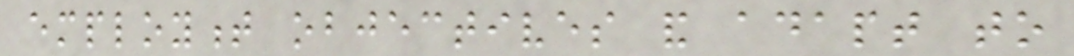employment objectives and adapt to
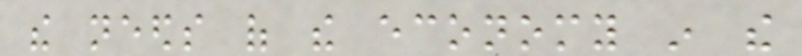the needs of the economy in the
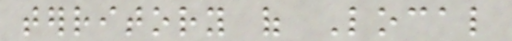territory of Local
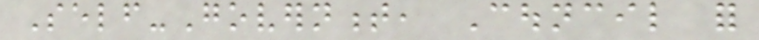Self-Government, Council for
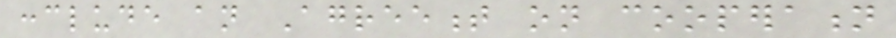conclude an Agreement on cooperation
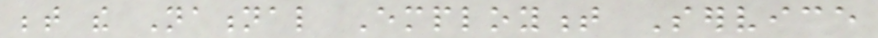between the National Employment Service
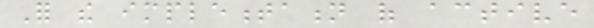For the implementation of active
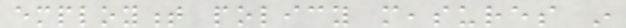employment policy measures in
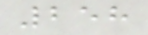258
